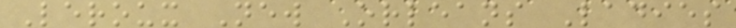Leroux New Orleans Ladies
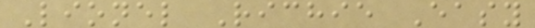Lionel Richie Easy
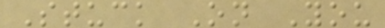Stuck On You
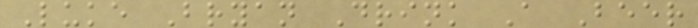Luke Bryan Drink A Beer
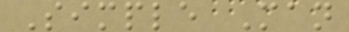Simple Man
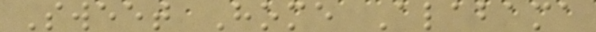Sweet Home Alabama
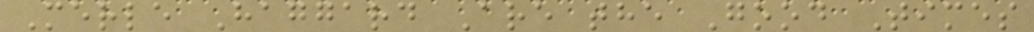Merle Haggard Are the Good Times
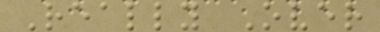Really Over
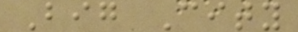Big City
